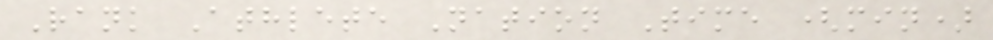Rank Athlete Nation Time (min)
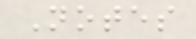Notes
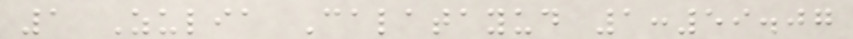1 Zulia Calatayud 1:59.07
